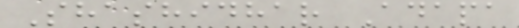Shashidhar Adapa
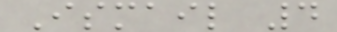Ismail 4
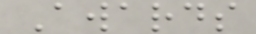Awards
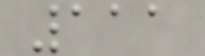111
